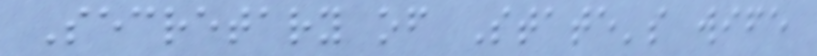Secretary of State's wife
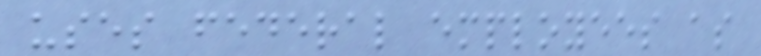uses federal employees as
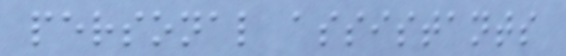personal assistants
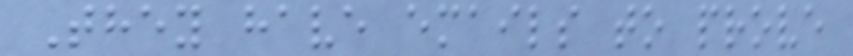They have emails to prove
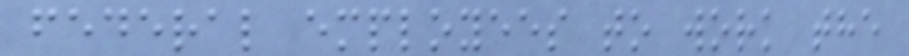federal employees to work the
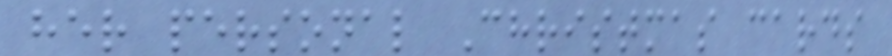her personal Christmas cards
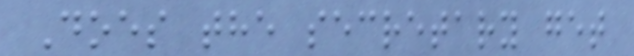Does the secretary get
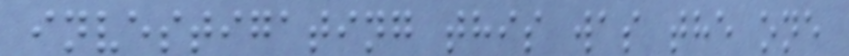investigating this was the one
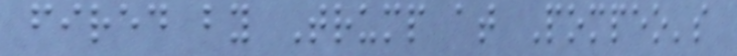fired by Trump at Pompeo's
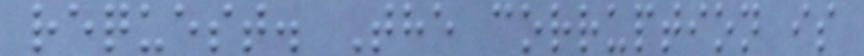request. The corruption is
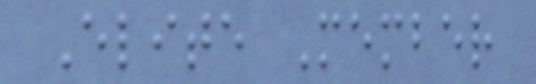Elite Member
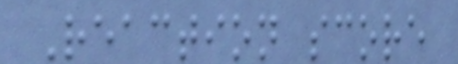Reaction score
